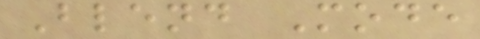Blend Mode
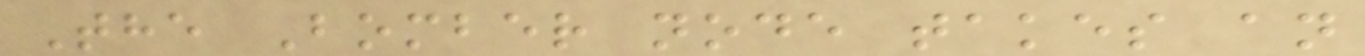The Bomber node takes an
